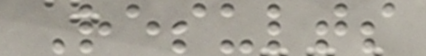Results
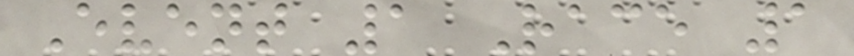Event 1 Race 1
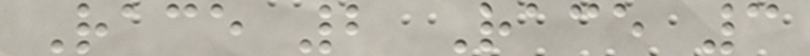Race 2 Race 3
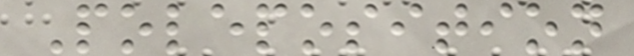Poleposition
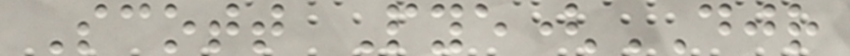Scott Pye(DJR
